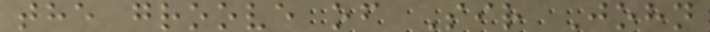the groove of Sir John
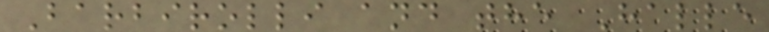Barbirolli and the Halle
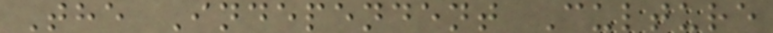The Independent Culture
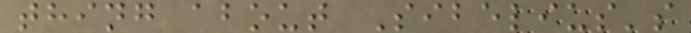thing about Sibelius's
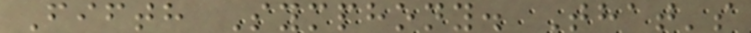Fifth Symphony. That's
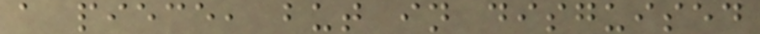a piece, but in disguised
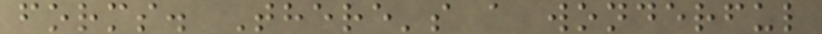forms. There's a wonderful
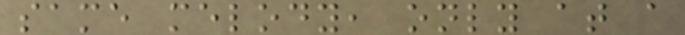same melody, only at a
